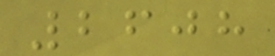2608
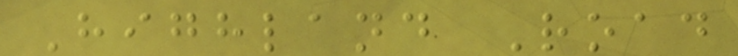Highland Road
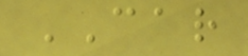CAR
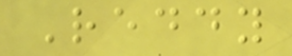Reddy
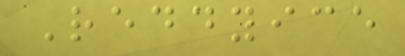Reddyice
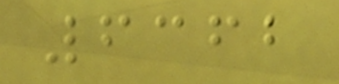6362
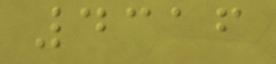4316
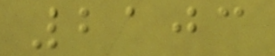2103
